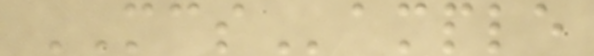MCSample
